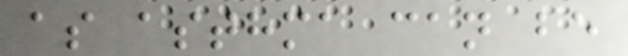as asthma can be
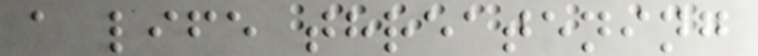a life threatening
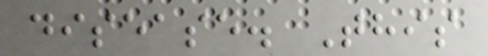disease. This
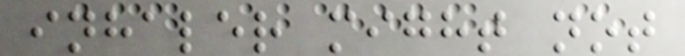inhaler might not
